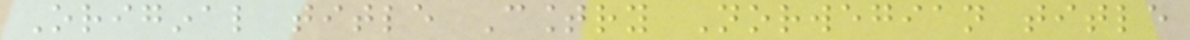Original title Country Norwegian title
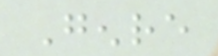Genre
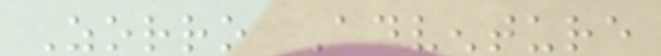Zorro Adventure
